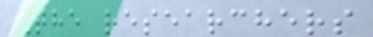The researchers
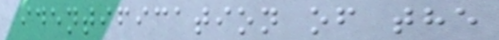identification of the
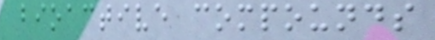bioactive compounds
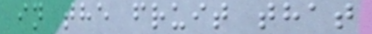in the fruit that
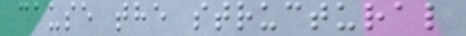cause the structural
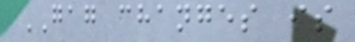GAG changes is
